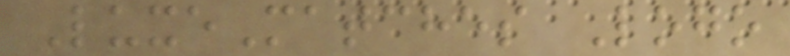LuxeMatches Logo
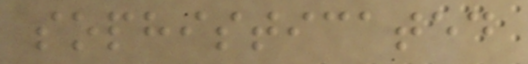sophisticated
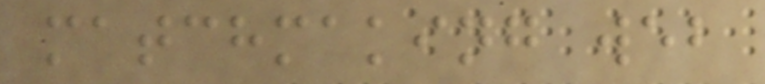matchmaking web
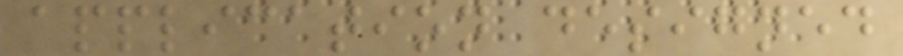application designed
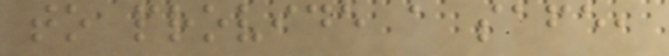to provide a safe,
